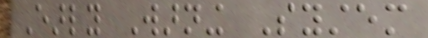Early Warning System
